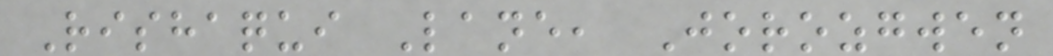Rishaqui Lane, Jorozgwen
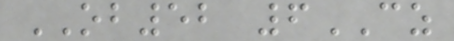OB52 6CZ
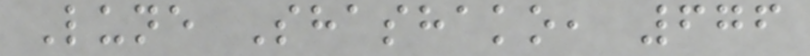Lune Shashako, 676
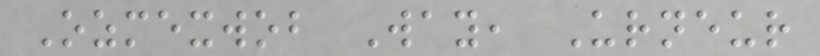Ozmexwob Way, Urneur
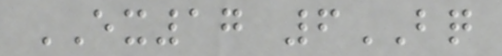EX17 6BQ
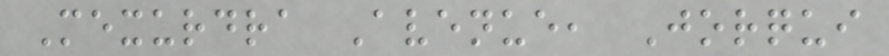Mexurdra Avenue, Jorqui
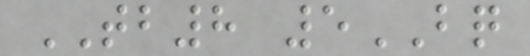TB8 5BQ
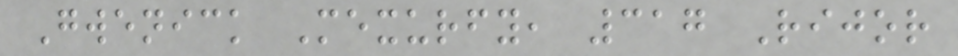Gwenick Mexurfy, 317 Rijor
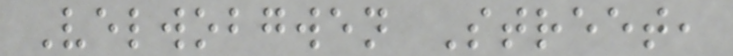Velwobgwen Street,
